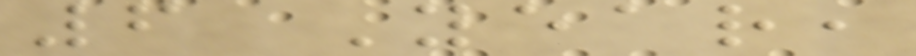6 Year,
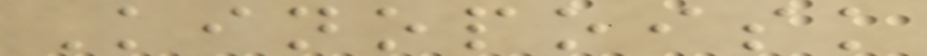Kinopoisk
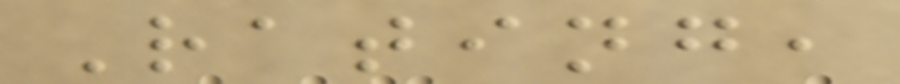Rating,
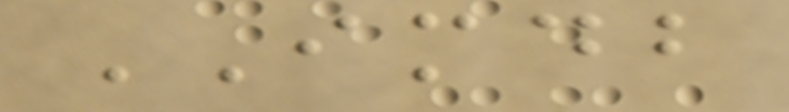IMDB
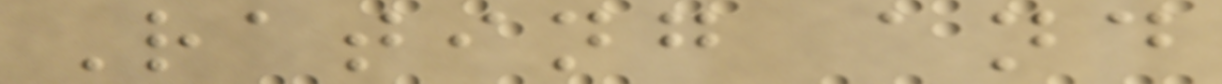Rating and
